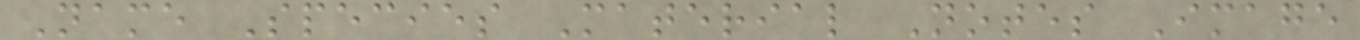Name Species Material Notes Image
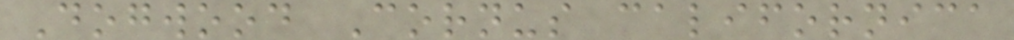Dogwood Cornus californica
